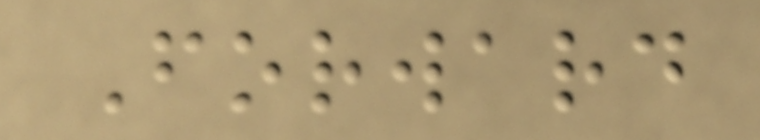Forward
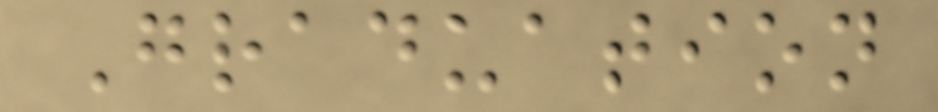Graduation
